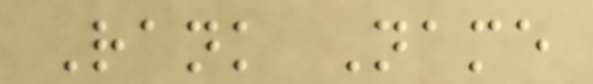Rank Name
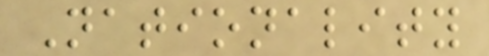Nationality
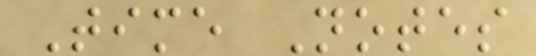Time Notes
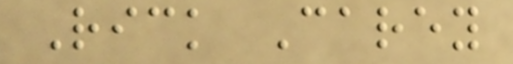Rick Carey
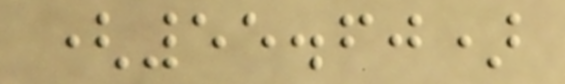(55.60)
